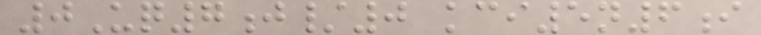0Uq7j/0 kci5n6i
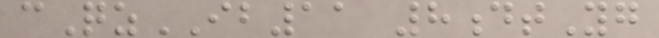cQzIB11 8dtYg
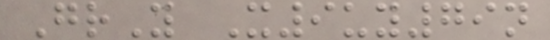GrY X9uy79n
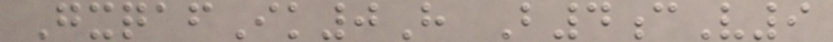GxqafIk0H B4cV9
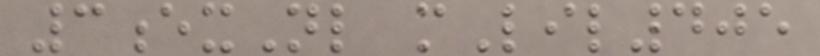3exNl mLil405
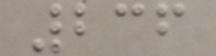236
